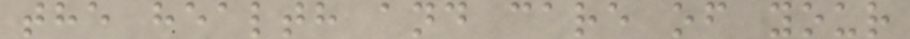the health and care of your
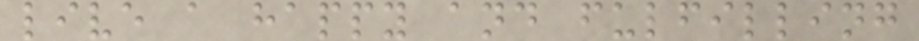live a happy and fulfilling
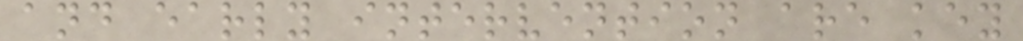and early intervention are key
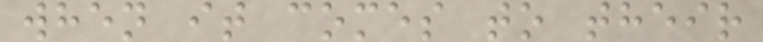when it comes to their
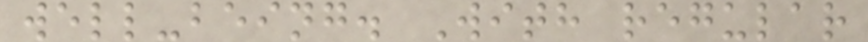well-being. With regular
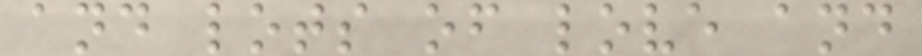and lots of love and
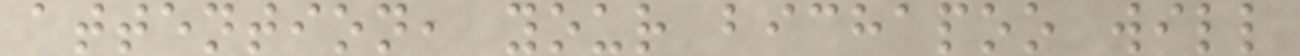attention, your bichapoo will
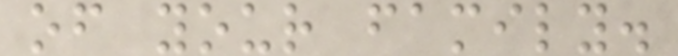of your family.
